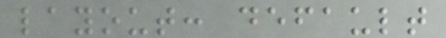layout: default
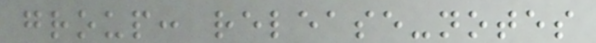group: release-notes
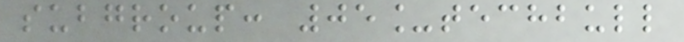subgroup: 05_techbull
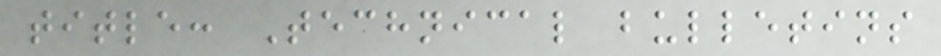title: Technical bulletins
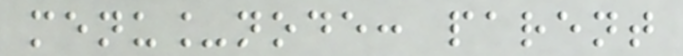menu_node: parent
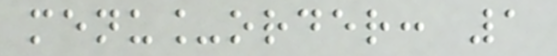menu_order: 1
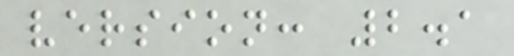version: 2.1
